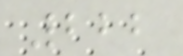222
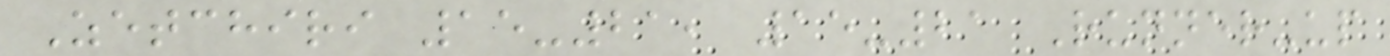Zetchiri 15-21, 15-21 Runner-up
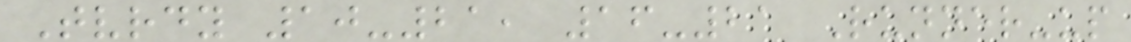Tvrdy 10-21, 16-21 Runner-up
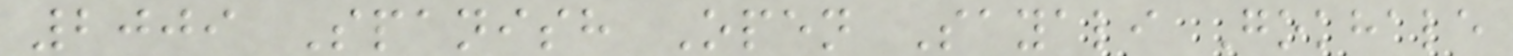2009 Spanish Open Sayali Gokhale
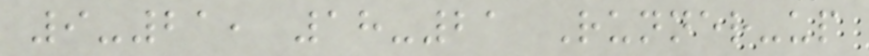9-21, 18-21 Runner-up
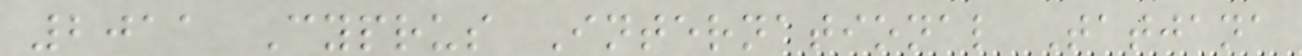2011 Cyprus International Tatjana
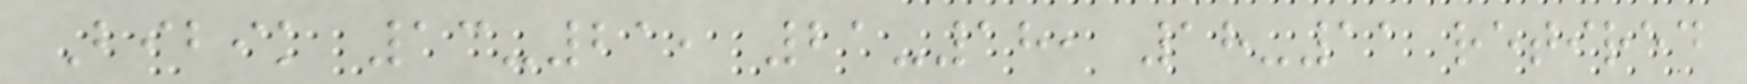Bibik 13-21, 21-18, 18-11 retired
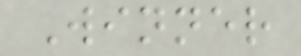Winner
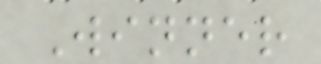Winner
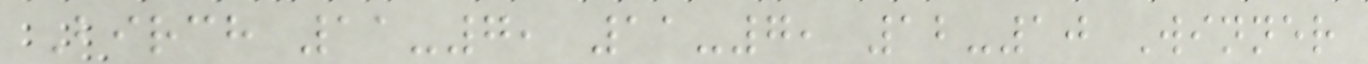Birch 11-7, 11-7, 12-10 Winner
